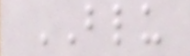BLU
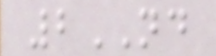2ND
